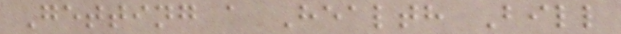Getting a Health Bill
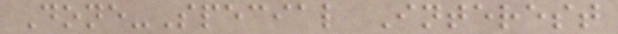Done-Special Interest
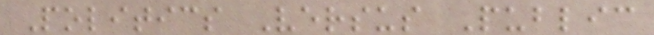Politics Versus Public
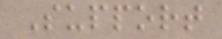Support
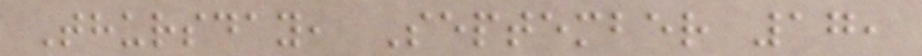Thursday, September 17,
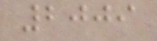2009
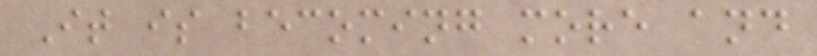It is becoming more and
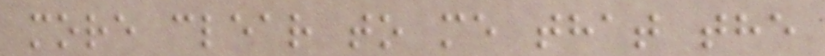more clear to me that the
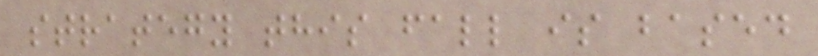strategy this fall is based
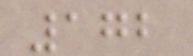172
